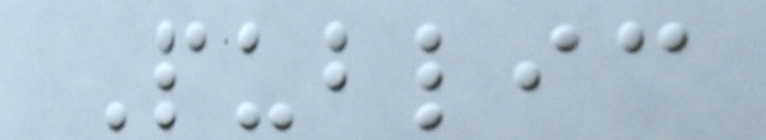Public
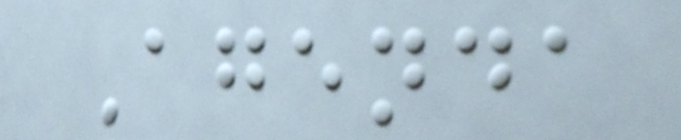Agenda
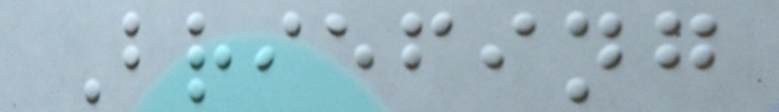Briefing
